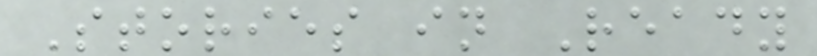Stories in Ready
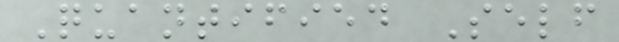Quantified Self
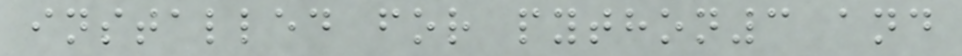installed for python3 and
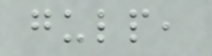gulp,
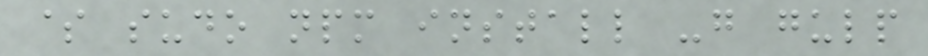$ sudo npm install -g gulp
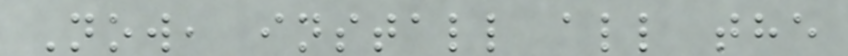Now, install all the
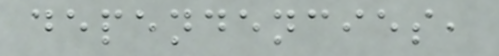dependencies,
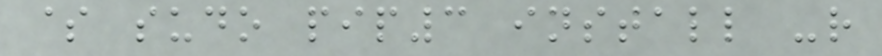$ sudo pip3 install -r
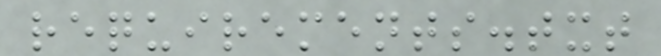requirements.txt
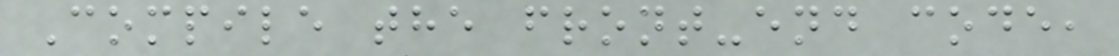Compile the front-end code,
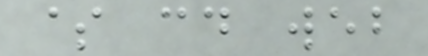$ cd web
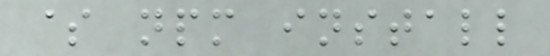$ npm install
